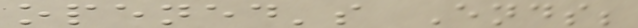opened's Ends;
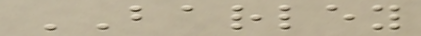BARLEY
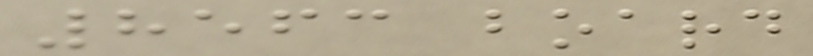8563 board
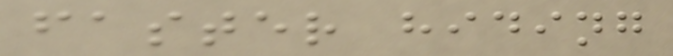faster hiding
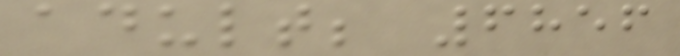adult; 6856
